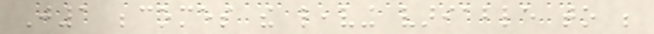J1 becomes the leaving variable to be
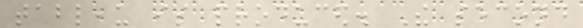tableau is produced. The second
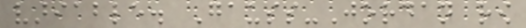variable. Gauss-Jordan row
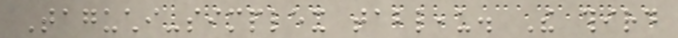Taguchi-simplex tableau. The third
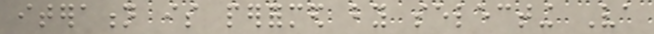iteration is performed by selecting Va
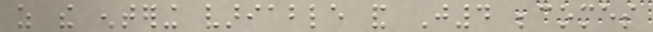as the entering variable and J4 becomes
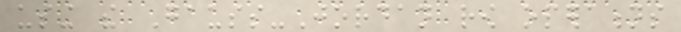using the Gauss-Jordan row operations
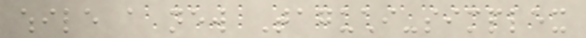while a new Taguchi-simplex
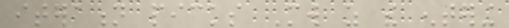iteration picks Mw as the entering
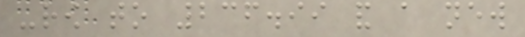-row to 236.99 and a new
